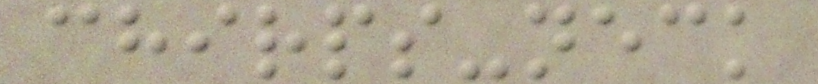chirps-neck
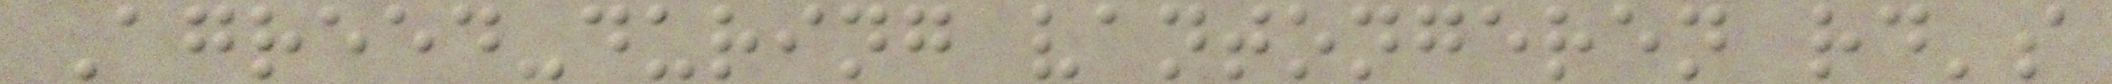Agreed-during vantongeren rd's
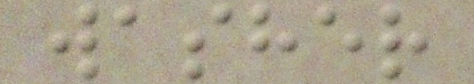washer
